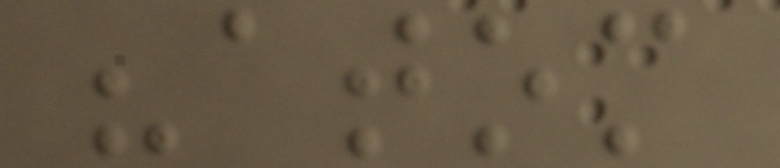"atom
